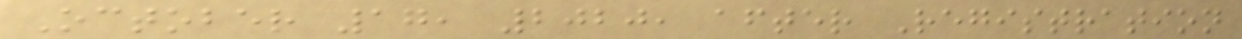October 17, 2020, after Registration
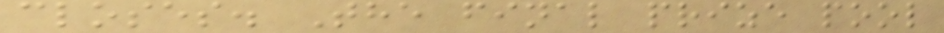closes. The final prize pool
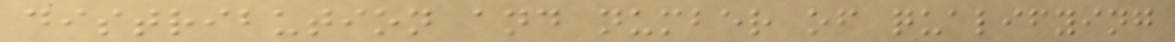distribution and number of qualifying
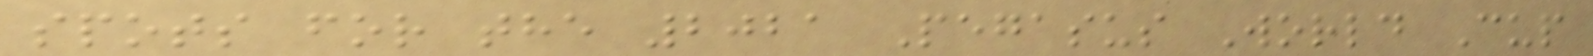spots for the 2021 Pegasus World Cup
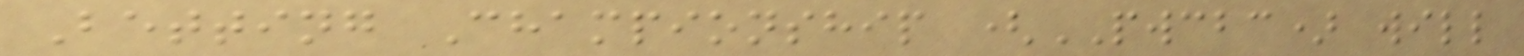Betting Championship (PWCBC) will
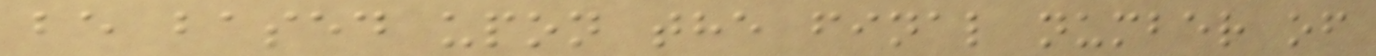be based upon the final number of
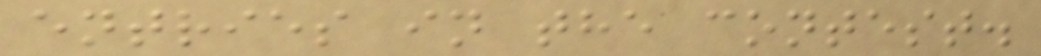entries in the contest.
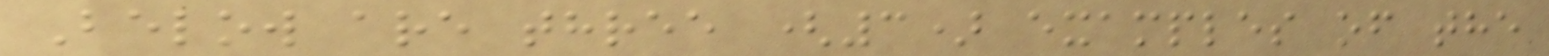Below are three (3) examples of the
